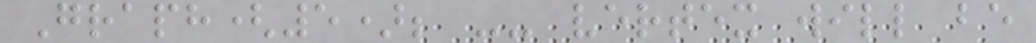Graph(5); -- vertex will be
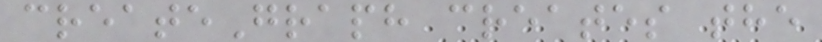createGraph creates the
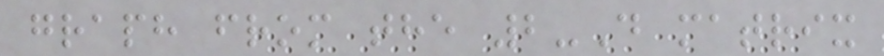graph from the 2-D matrix
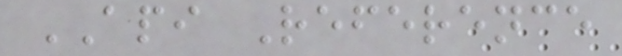API Reference
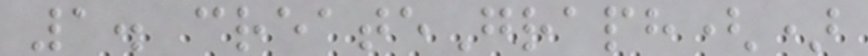1. createGraph()
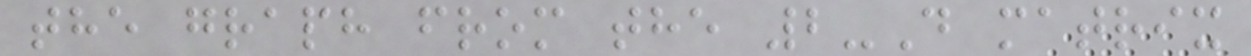the graph from the 2-D matrix
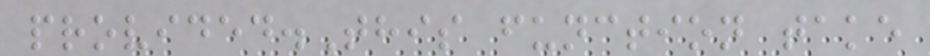provided.This function take
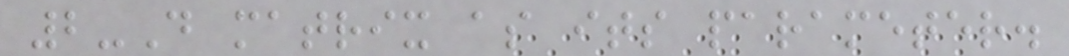2-D matrix as its parameter.
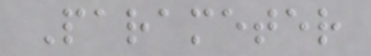Parameter
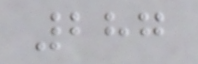287
